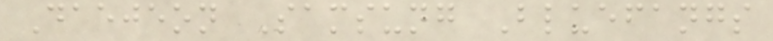Daejeon Samsung Bluefangs
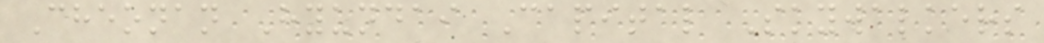Cheonan Hyundai Capital Skywalkers
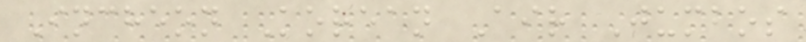Incheon Korean Air Jumbos
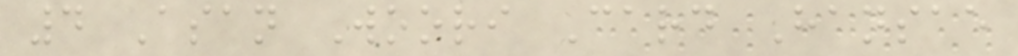4 Asan Woori Card Hansae
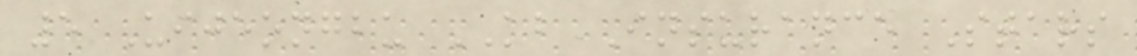5 Uijeongbu KB Insurance Stars
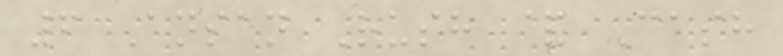6 Ansan Rush & Cash
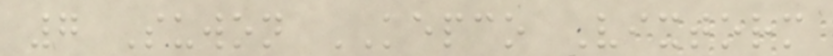7 Suwon KEPCO Vixtorm
